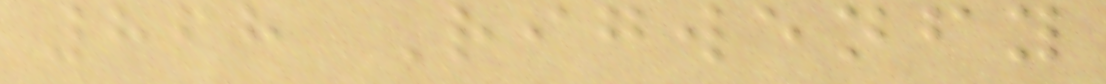868 Rigwenfy
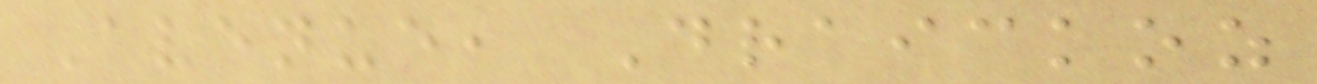Avenue, Draickoz
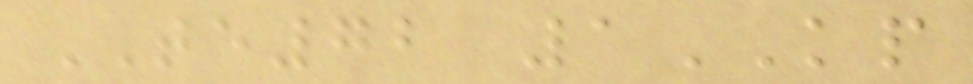TE72 1KP
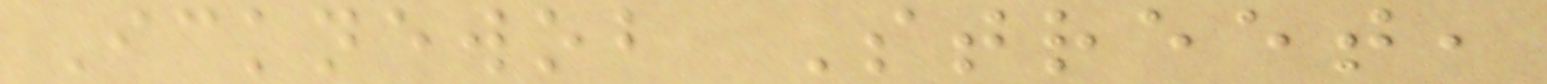Icknewob Street,
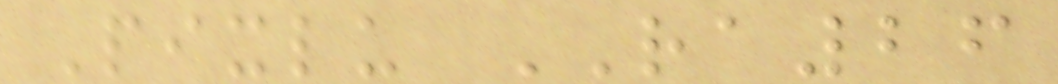Pixlu RA26
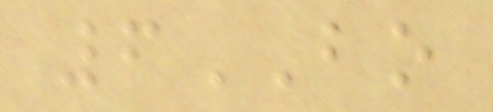6BO
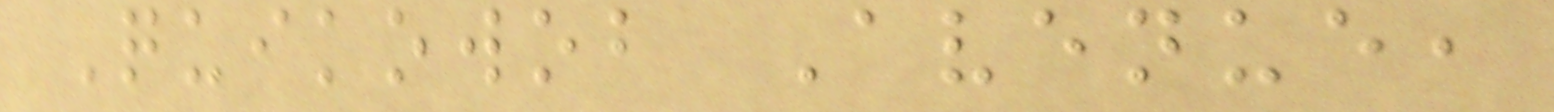Quikowob Avenue,
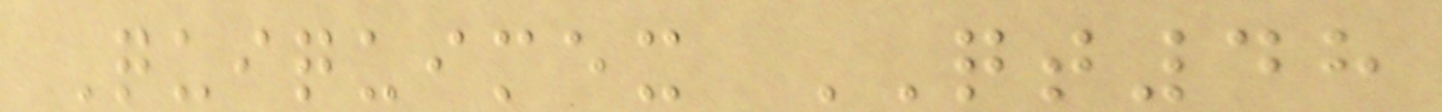Quiquimex QT48
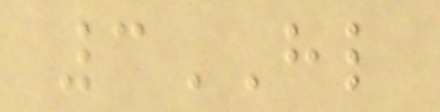3HL
